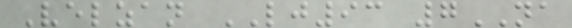Velzan LJ93 7NA
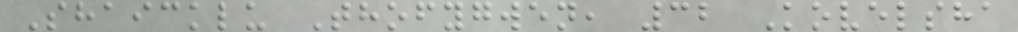Shaicklu Thofygwen, 32 Kovelsha
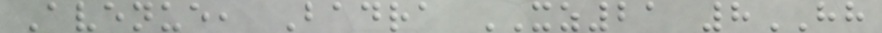Avenue, Badra XZ21 8HH
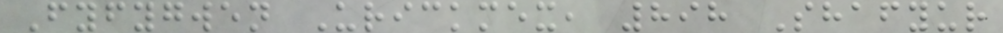Fyfygwen Urickmex, 898 Shafyur
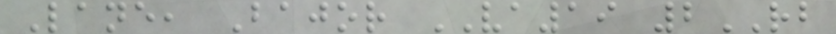Lane, Bajor VA19 2RB
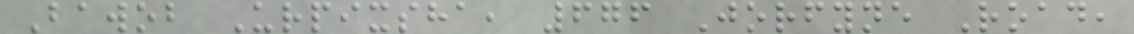Bawob Urpixsha, 676 Jorfyne Road,
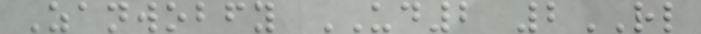Zanwobfy UD2 2RL
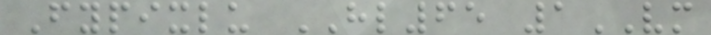Fypixlu HL65 1VM
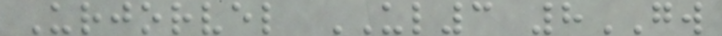Urjorvel UL3 8GW
